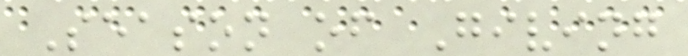Season of Giving
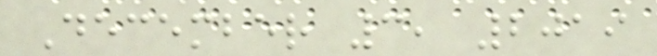December 3, 2019
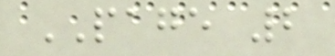PAGE 2
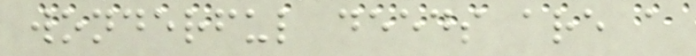wonderful deeds are a
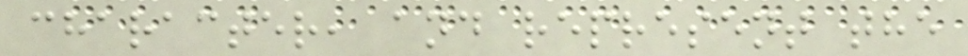character, and represent the
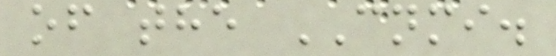of the CNMI.
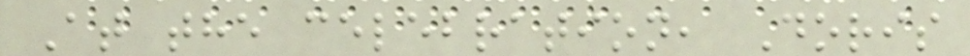At the celebration, Doris
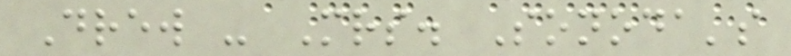Drew - Mrs. Sonoda's
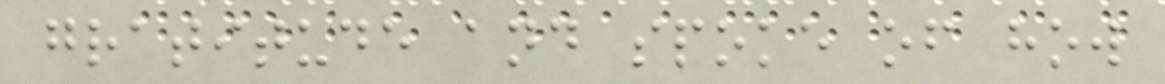gratitude and spoke of how
